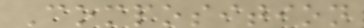Composition
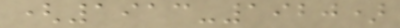(1913-1920)
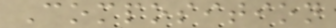Composition
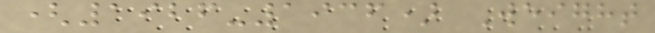(1926-1936) Weight
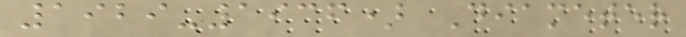1929-1936) Diameter
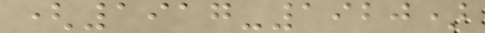(1917-1920)
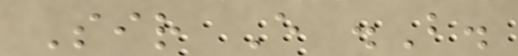Sir E .B.
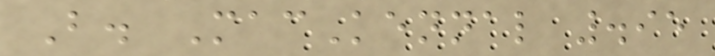B. MacKennal .95
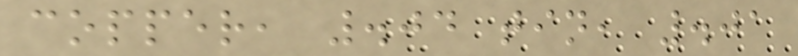copper, .04 tin, .01
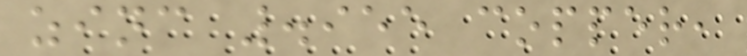zinc .955 copper,
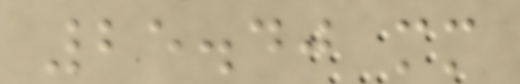25.40 mm
